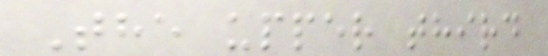The upper third
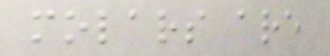molars are
